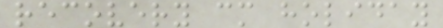recovery cm holiday
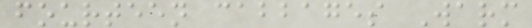fourteen cabbages Warm
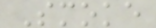Smoke
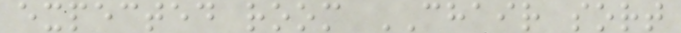expected room CHAIR sort
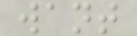want
